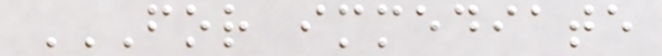FOR IMMEDIATE
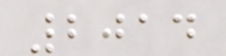2014
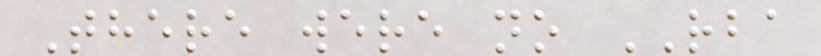There were no RBA
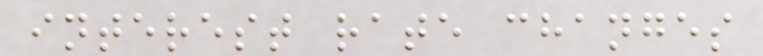interest rate changes
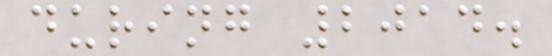during 2014.
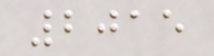2015
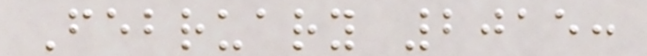February 2015:
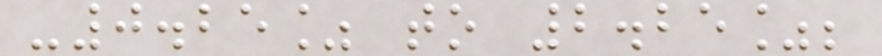-0.25% to 2.25%;
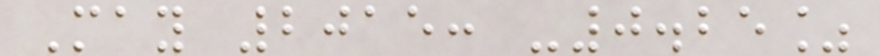May 2015: -0.25%
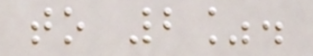to 2%.
